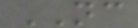NC
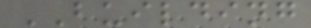BUILDING
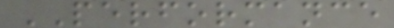PERFORMANCE
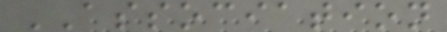ASSOCIATION
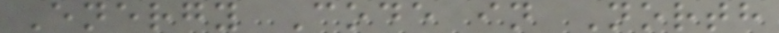Energy Code in North
